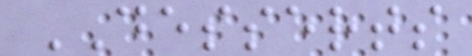DESSERTS
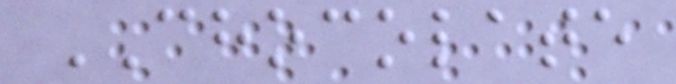CHOCOLATE
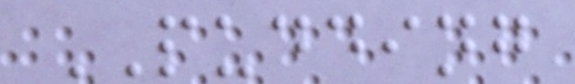PUDDING
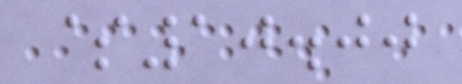$10.00
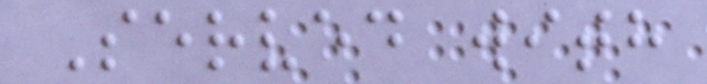Served with
